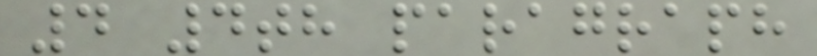4 4th paragraph
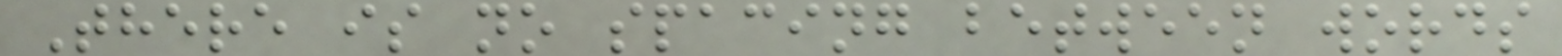There is no spacing between words
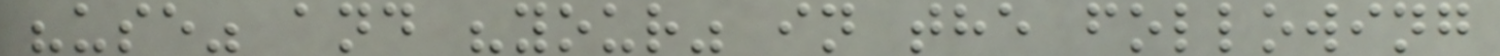"use" and "your" in the following
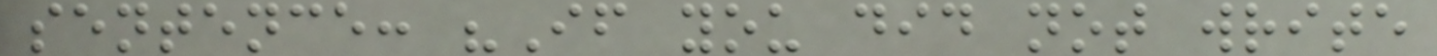sentence: "If you did not write
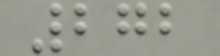272
